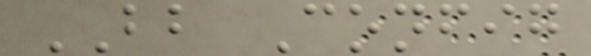BB Config
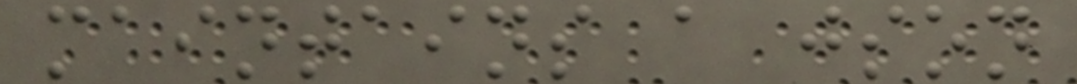maintains a json
